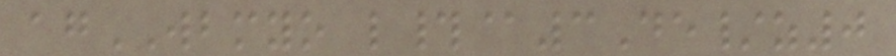agWBMYO l#@3De/z0
